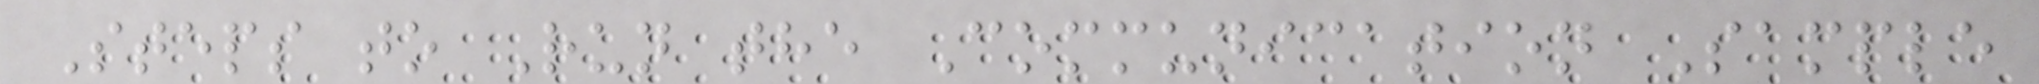Steps to Run the Communication Sample
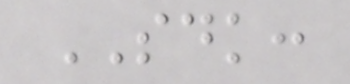SDK:
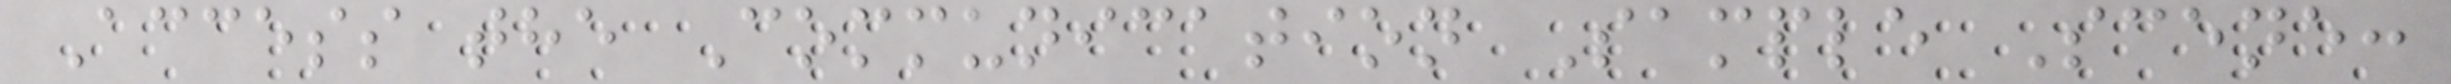Access the Communication Sample Scene:
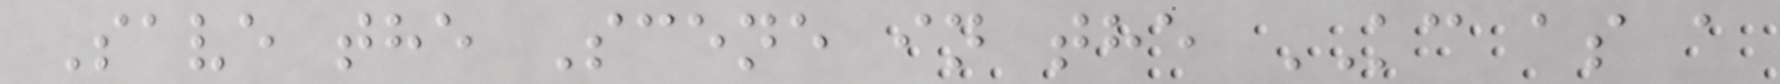Save the Scene in the KC as a
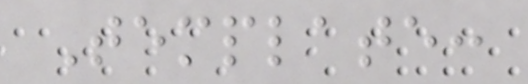Template:
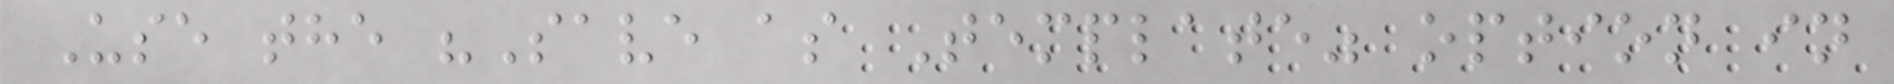Use the "Save as Template" option in
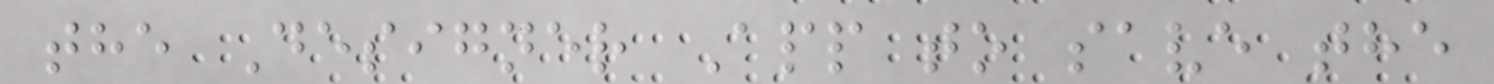the Designer App to save the
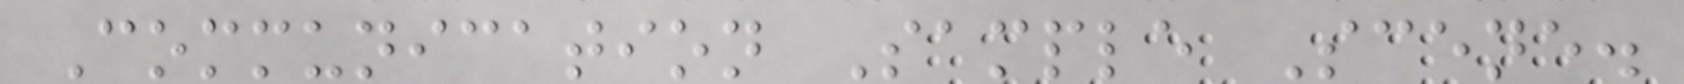Communication Sample Scene.
